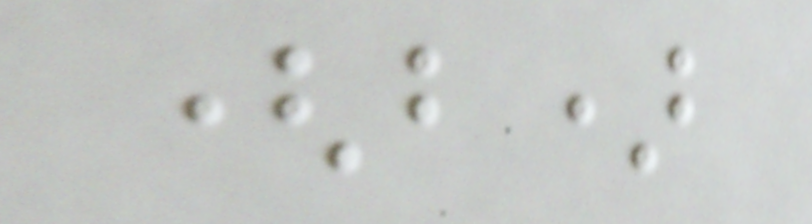(b)
